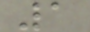1
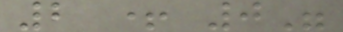2 + 0"
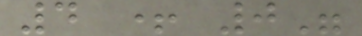4 + 0"
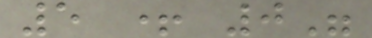5 + 0"
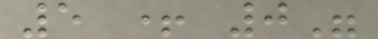5 + 0"
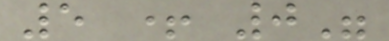5 + 0"
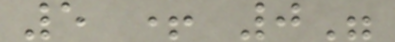5 + 0"
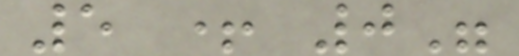5 + 0"
